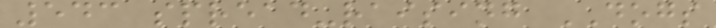543 spread-raising DOGS
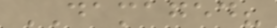DAMAGED?
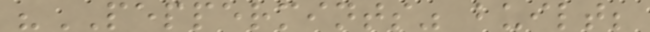"PEPPERMINTS" built;
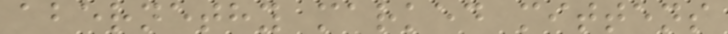abernethy marked mittens
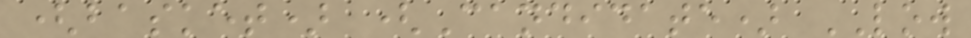(basket) (Candidate) LOW
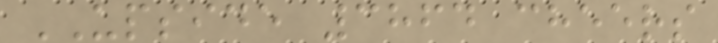UPSIDE 3864 cheers
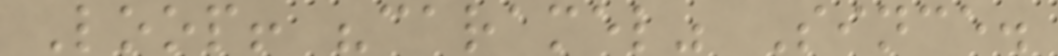Loop! "caramel" Since.
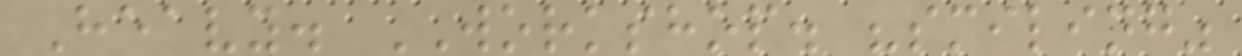Heavy. WORKSHOP. "smiling"
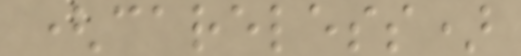(careless)
